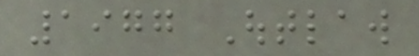1977 Outlaw
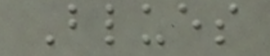Blues
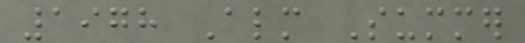1978 Almost Summer
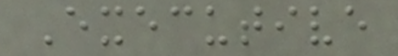Executive
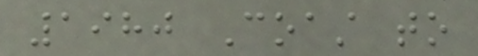1980 Coast to
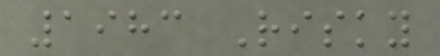1983 Risky
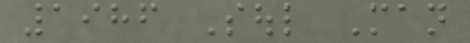1986 Soul Man
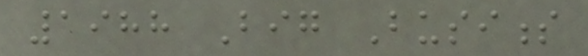1988 Big Business
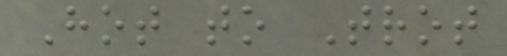Hot to Trot
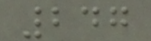247
